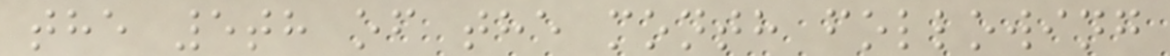the 5th of the month following
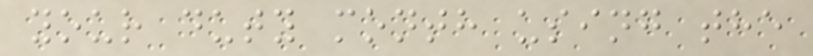your duty month using the
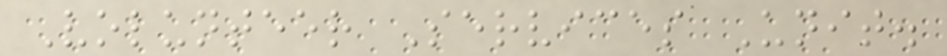Volunteer Services Unit.
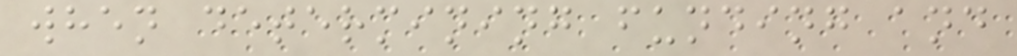when determining funding and
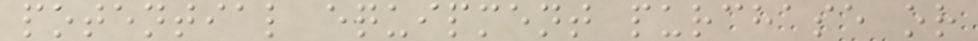potential equipment purchase or
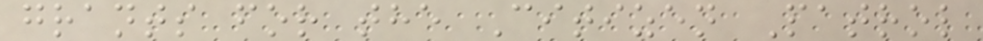grants for the Citizen Patrol
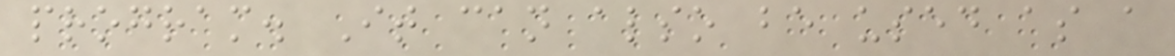program. It can also be used as a
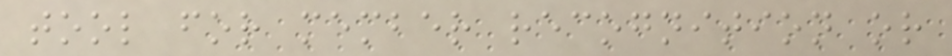tool for member recognition or
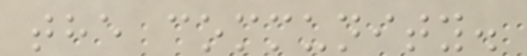the community.
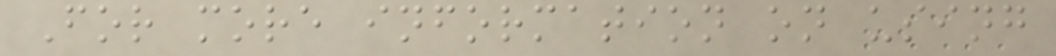For more information on using
